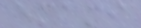emami
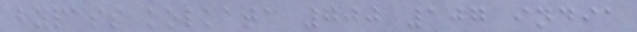bypass kolkata 700 107 india
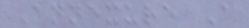Annexure A
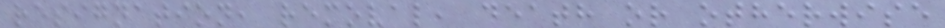resignation, removal, death or otherwise
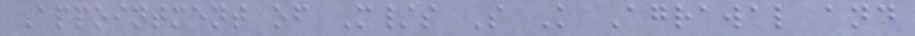Appointment of M/s S K Agrawal and
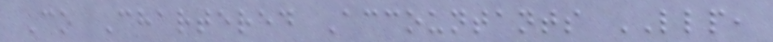Co Chartered Accountants LLP,
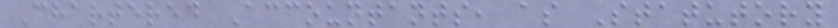Chartered Accountants, as Statutory
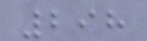298
